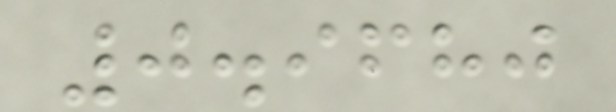0.9680
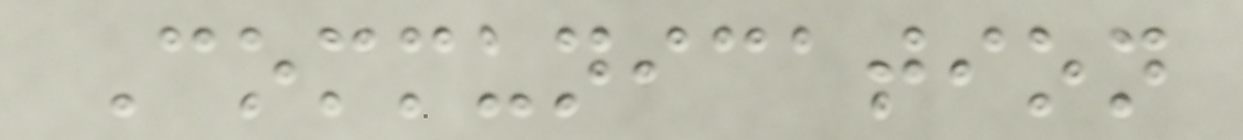Communication
